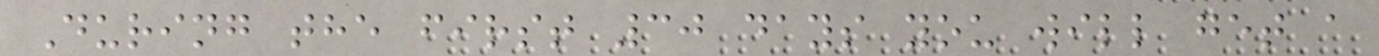During the first 30 days you will get a
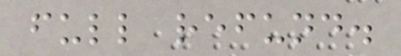full refund.
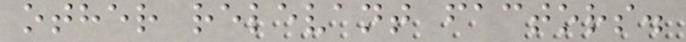other relevant factors.
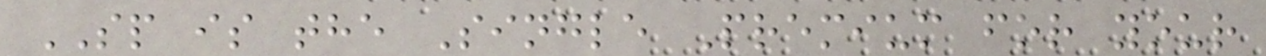SP is the Single Premium for your
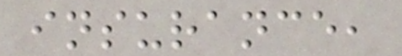insurance,
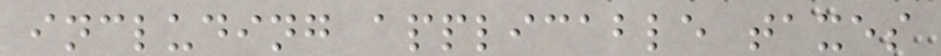including applicable taxes
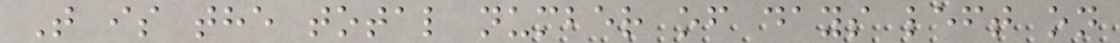T is the total number of days left on
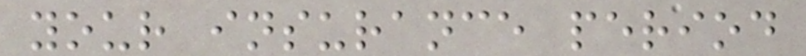your insurance period
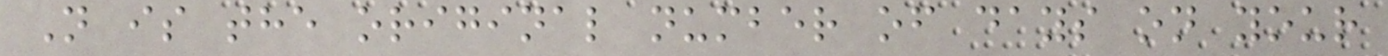N is the original number of days on your
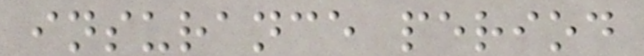insurance period
